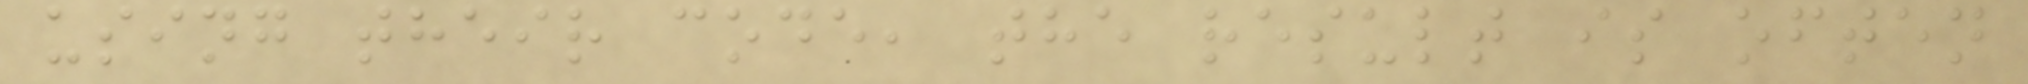using their code, the result is often
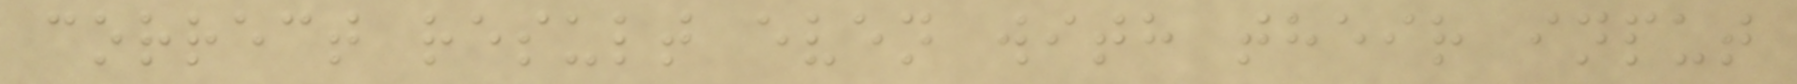correct result even with their input
